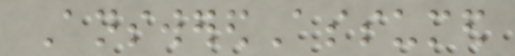AnsweredAssumed
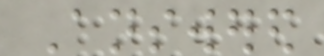Answered
